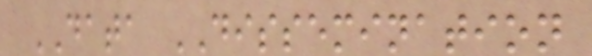DATA DISSEMINATION
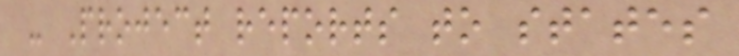- Project reports to states
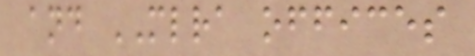and MLRA offices
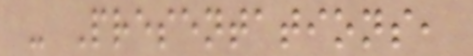- Presentations,
